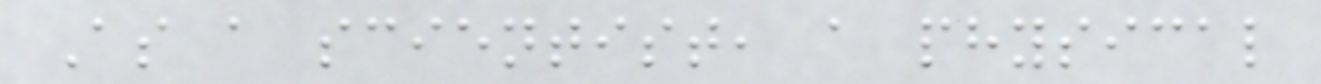As a scientist, a physical
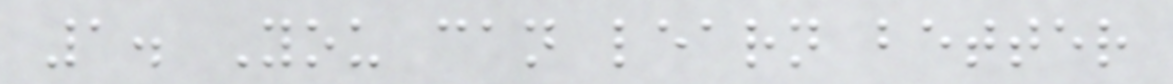1. You can learn better
